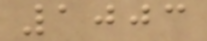1003
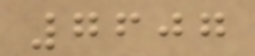7607
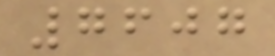7607
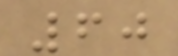60
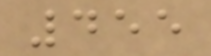455
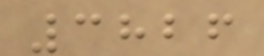3826
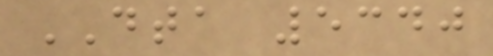DTA 5340
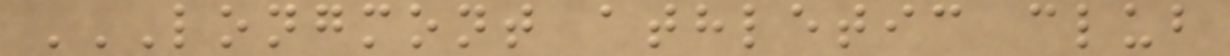LONGMONT ATHLETIC CLUB
